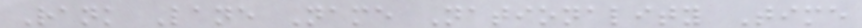Rank Lane Name Nationality Time
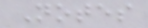Notes
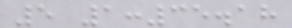5 1:35.18
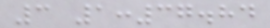3 1:37.84
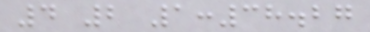4 2 1:38.27
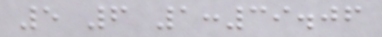5 6 1:39.06
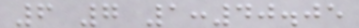6 7 1:40.05
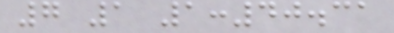7 1 1:40.31
